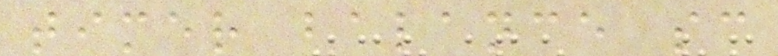timer balance sc
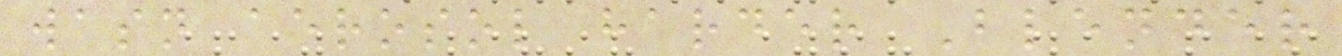wasn aerosol harder Blender
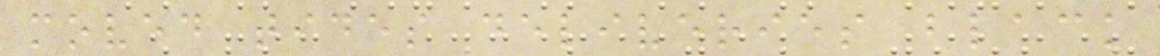moved tides deliveries black
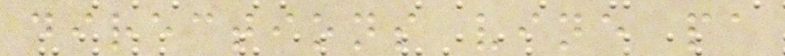directions vine pa
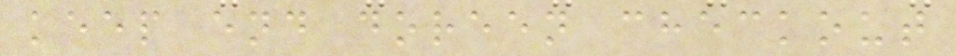keep end doreen checkout
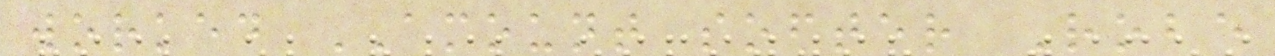worked AMOUNT softer Robe
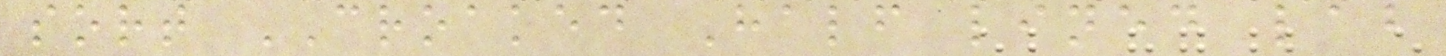sort CROAKED Half lined lab
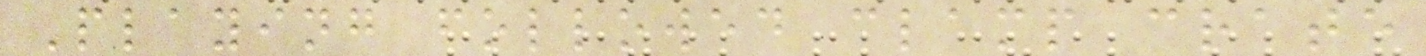Playing followed clamp crate
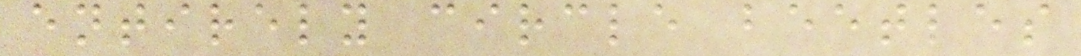entirely circle beetles
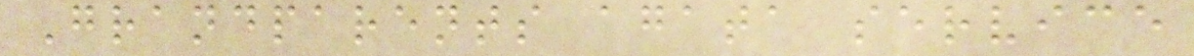Grandparents agata service
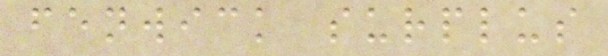fenwick surplus
